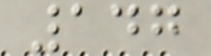147
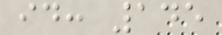id: 145
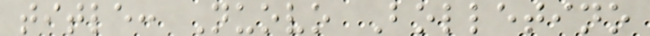title: Nuovo Bolletino
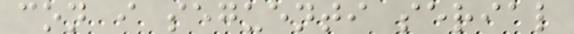con i seguenti serial
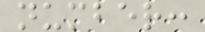number:
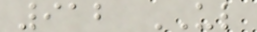912 UL
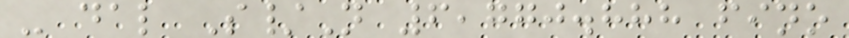- dal S/N 6,770.888 fino
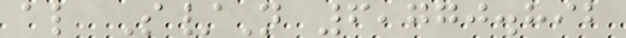al S/N 6,770.892
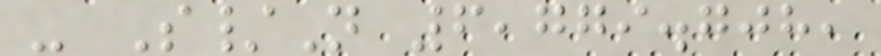- S/N 6,779.708,
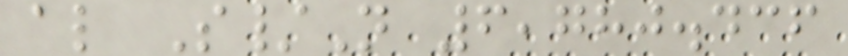al S/N 6,780.436
